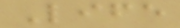Life
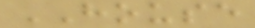HOUSE
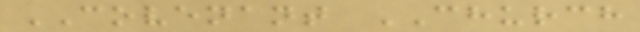COVENANT CHURCH
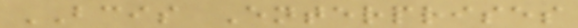BCIS Enterprises
